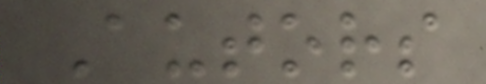Autors
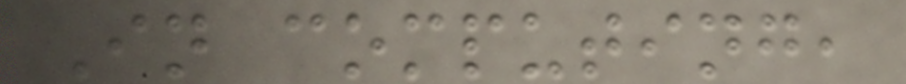In computing,
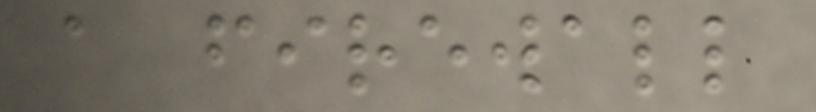a firewall
